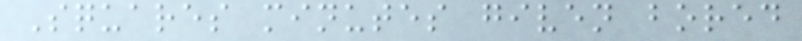Squares minutes given bored
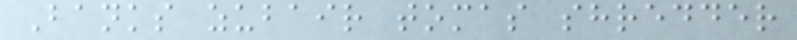Banks zubair tomas shredder
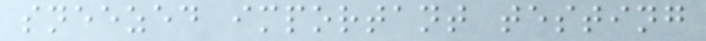sneezed important testing
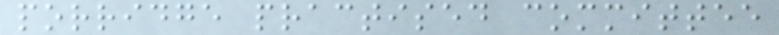porridge practised committee
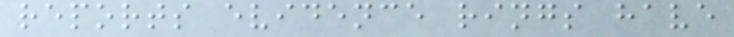reports evidence rings have
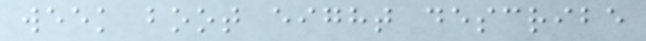week boot eight describe
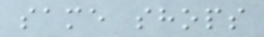same shops
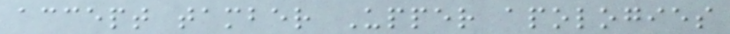accept tamber Upper apologies
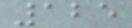125
